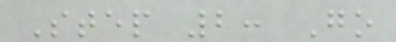Step 2: Go
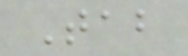Tab
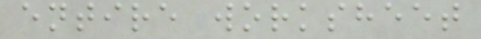entire worksheet
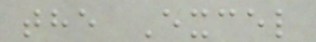the Excel
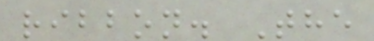ribbon. The
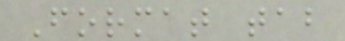Format tab
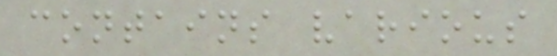contains various
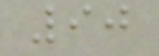90
